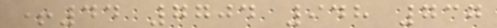+44 7704 948 737
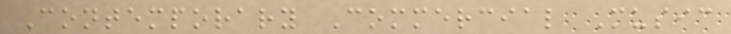Contemporary Commercial Music
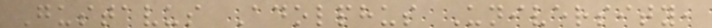Gustavus Adolphus University,
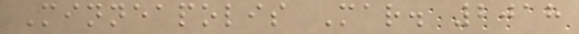Minneapolis Mar. 2018
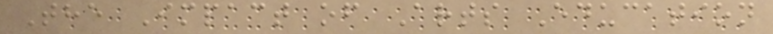The Impact of Arts Education
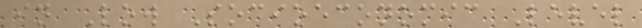in Low Socioeconomic Level
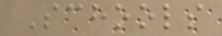Schools
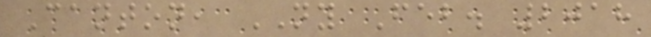Canton, NY Feb. 2018
